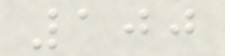100
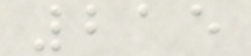215
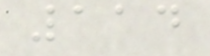114
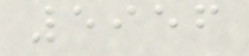5956
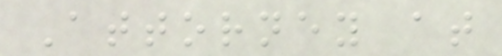Attorney at
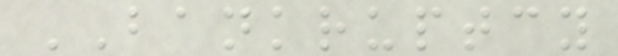BANKRUPTCY
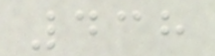438
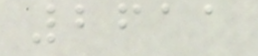2611
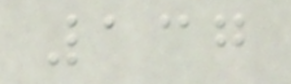137
